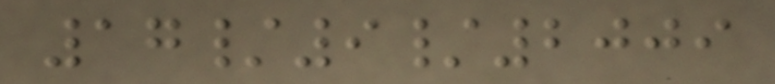17/9/2009
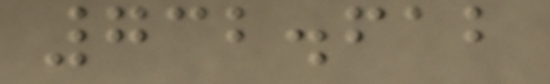732.612
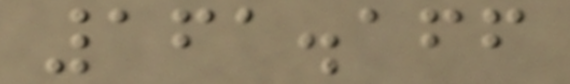161.166
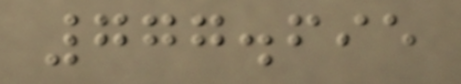777.695
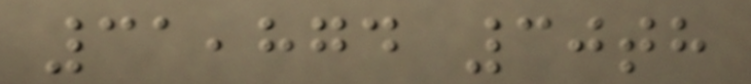31,874 30th
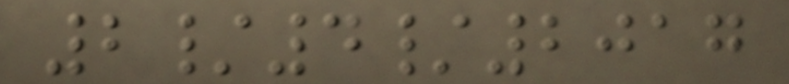2/4/2017
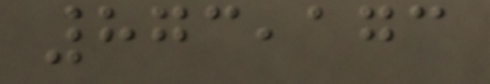873,173
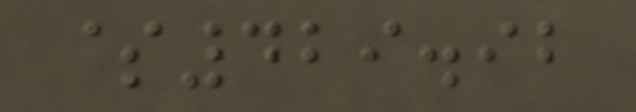$429.92
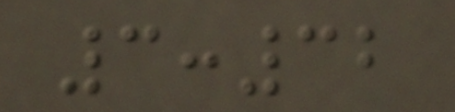3:32
